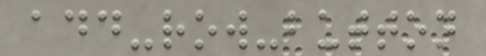add-row-button
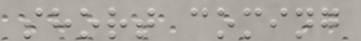short coming
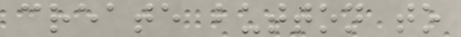create button to
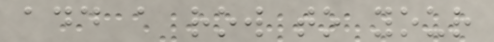add a row to your
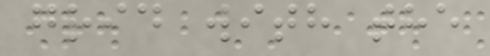grid with the
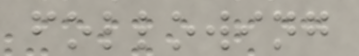following
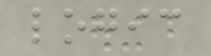logic
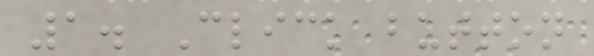1. Click button
